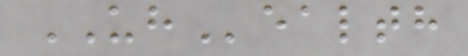UHealth
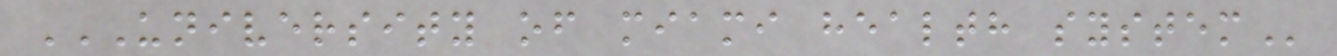UNIVERSITY OF MIAMI HEALTH SYSTEM
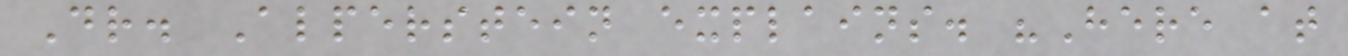Dr. Alperstein explains. "Here at
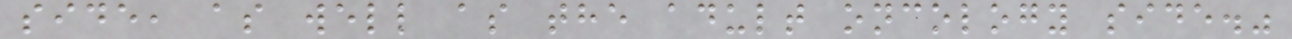side, as well as the adult oncology side."
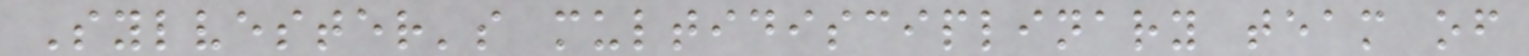Sylvester's multidisciplinary team of
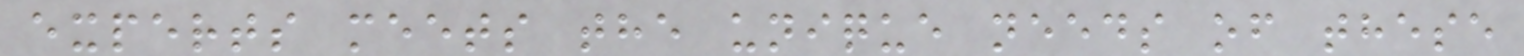experts meets the unique needs of these
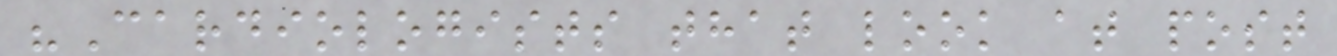"Cardiologists that look at post
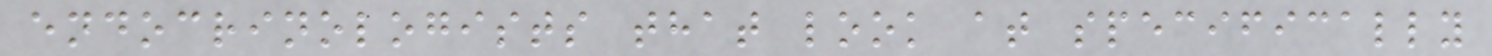endocrinologists that look at specifically
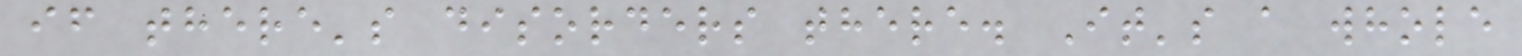if there's disorders there. It's a whole
